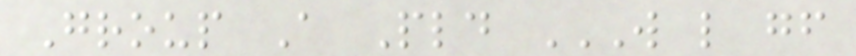Group A Pld W L GF
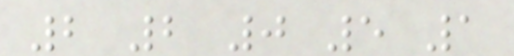2 2 0 5 1
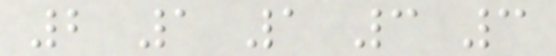2 1 1 3 3
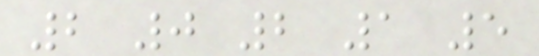2 0 2 1 5
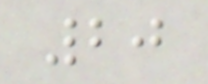20
